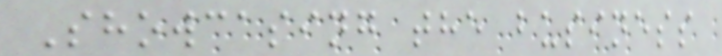Showcasing the business
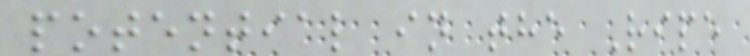potential in the Ripe
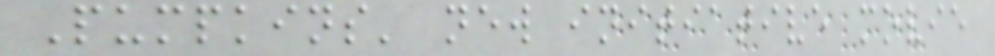Pumpkins' new initiative movie
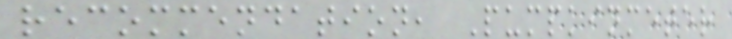recommendation, Pumpkinmeter
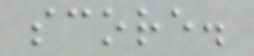score.
